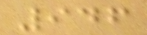946
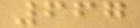667
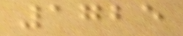1725
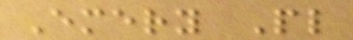Emery Pl
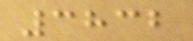3832
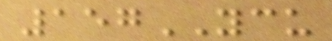157YCU
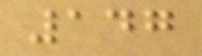147
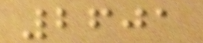2601
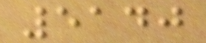5140
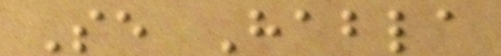Se Habla
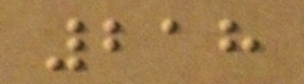218
